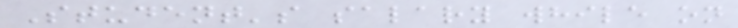Student's salary while on
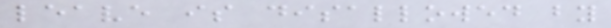leave is disallowed by
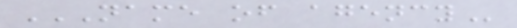NAME OF AGENCY
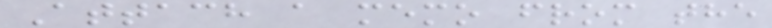Attach a memo from the
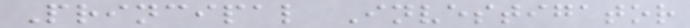Principal Investigator
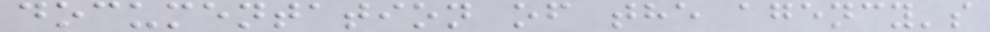documentation of the agency's
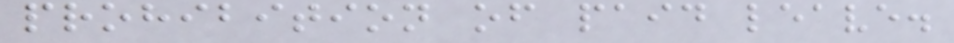prohibition of paid leave.
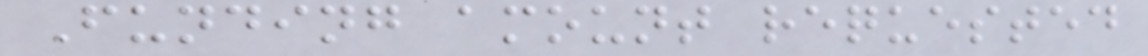Funding amount requested
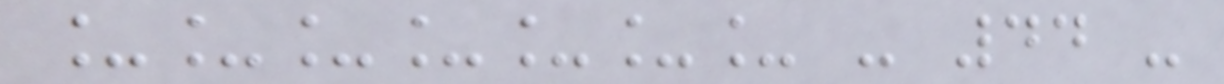_______ - 44 -
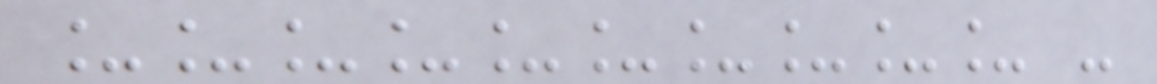__________ -
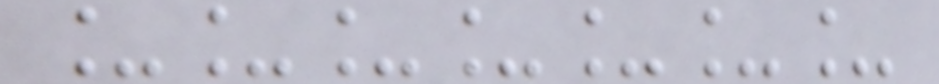_______
